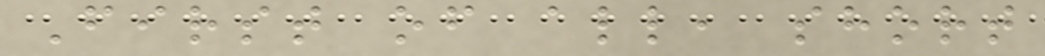First of all, short
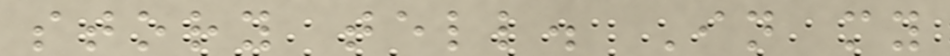story tell. In my
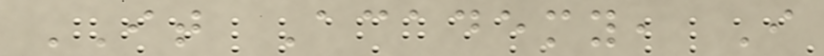IT Academy, I
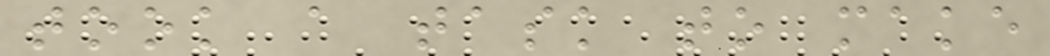took a task to make
